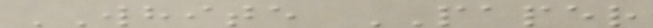WHITE PAPER
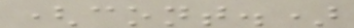(cont.)
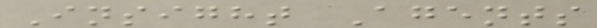Insight Agents
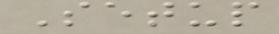Setup
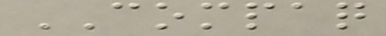COMPAQ
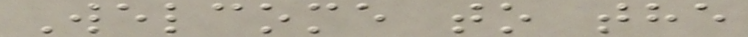Welcome to the
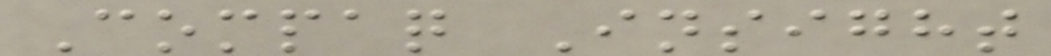Compaq Insight
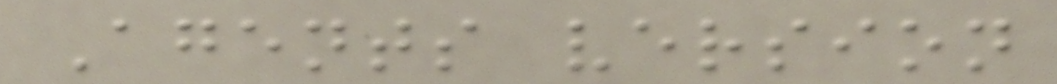Agents version
